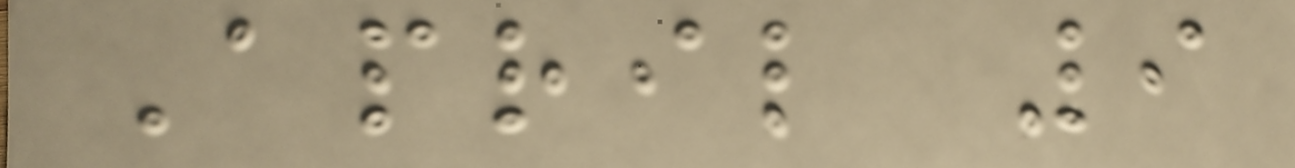April 9
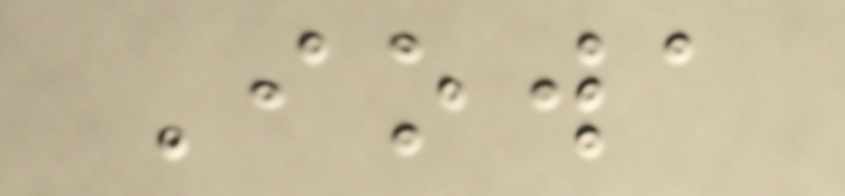Iowa
